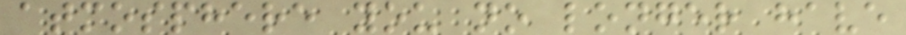atmosphere you no longer have
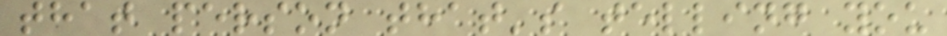that person that's telling you
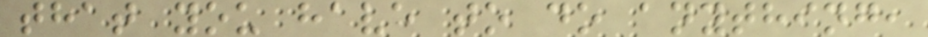that you have to do anything,
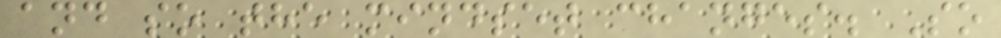and so the mindset changes. So
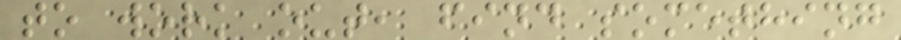to work out, find something
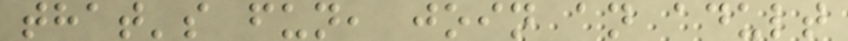that's fun, join an adult
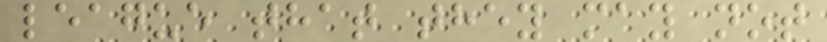league that they may not
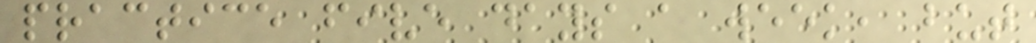practice five days a week, but
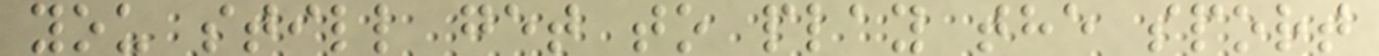you still get to play the sport
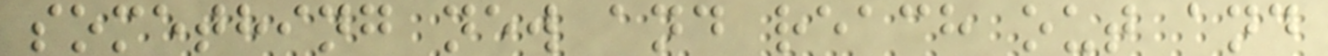something new and reach out and
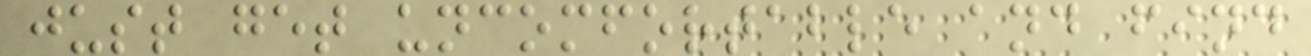just get uncomfortable and find
